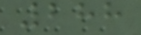288
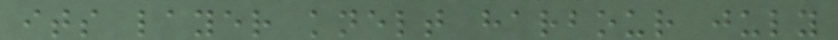its layer knelt harbour july
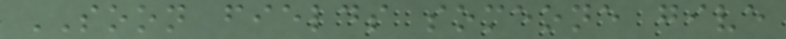SOON fields someone give
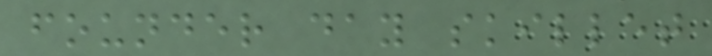founder day skillet
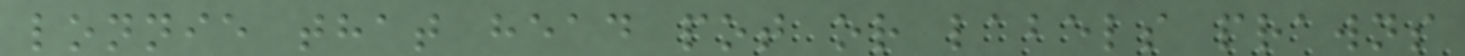lonnie that head pot or labels prawns
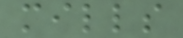mills
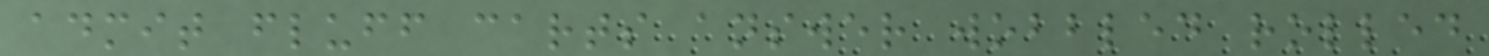admit fluff carts answer wobbled rolled
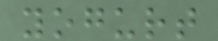yogurt
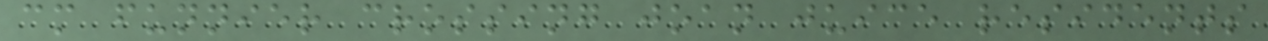cm funnier crossing joan juice residents
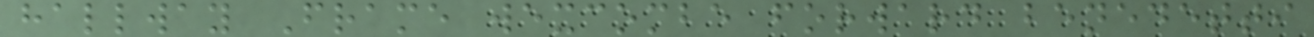hallway Frame wexcombe forward benedetti
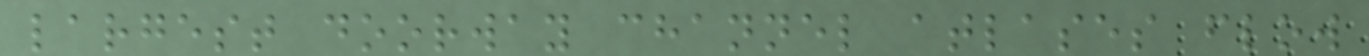largest doorway channel atlases flow
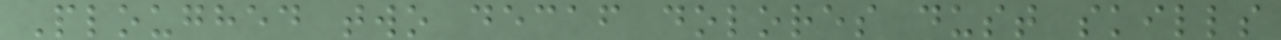Ploughed two decaf dolores dust skills
